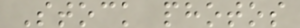Stock photos
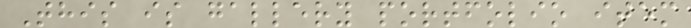This is gallery portfolio item
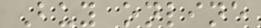Buy online
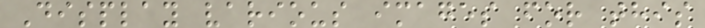Display various images for this
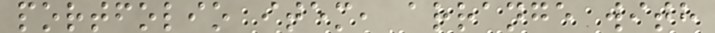portfolio item, arrange with
